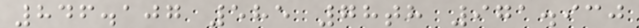846.107 585 78th 971.930
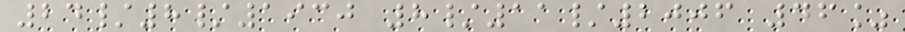24/8/1930 8/11/2006 46%
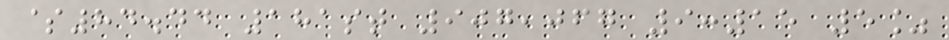$84.44 181st 907,067 9:15 5%
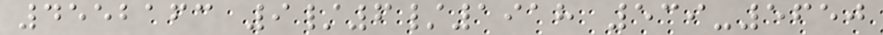4552163 9/6/1918 539-5650
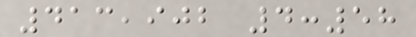413,902 4:58
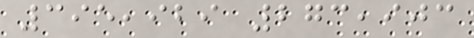395,929 273,903
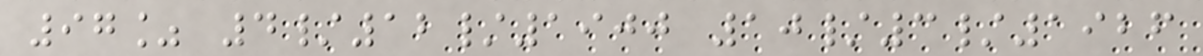97% 4/12/1900 10/3/1926
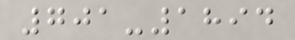701-1894
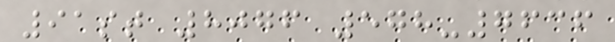91st 8076 578-7636
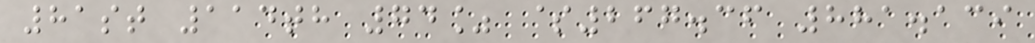81st 114th 74% $267.36 881.139
